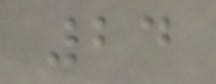24
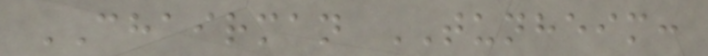CHAIRMAN TUNHEIM:
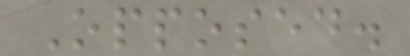Opposed.
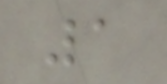1
